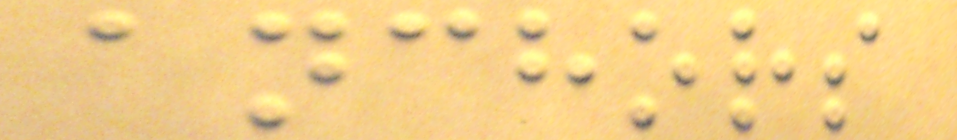anchors
